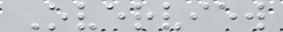Overview
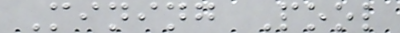Mining Pool
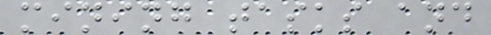mining tasks and
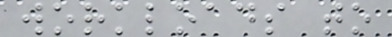workloads to
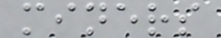miners
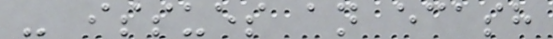- issues an ecash
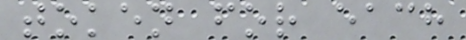token for each
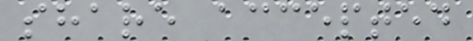share accepted
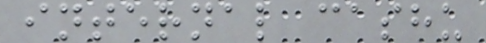internal cashu
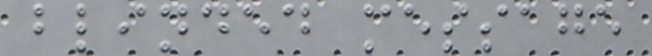blinded message
